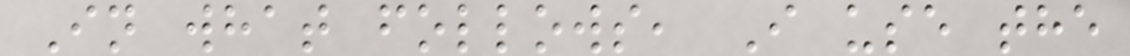In what follows, I use the
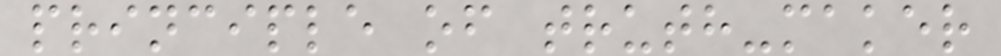principle of truth-maker
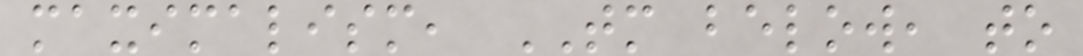maximalism, TM below, to
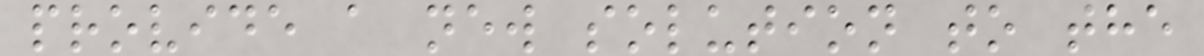provide a new solution to the
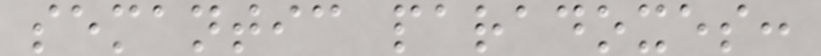semantic paradoxes:
